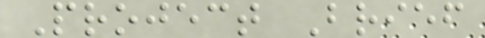Project Brief
